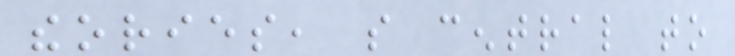theories, so central to
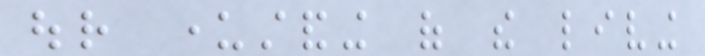our understanding of the living
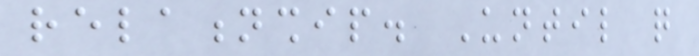relationship. Until quite
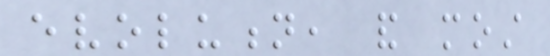evolution, and most
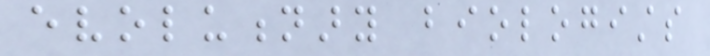evolutionary biologists
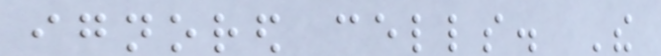ignored cells. The
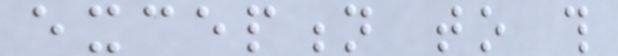exception to this
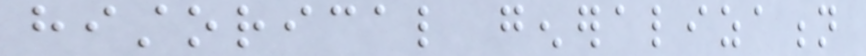historical generalization
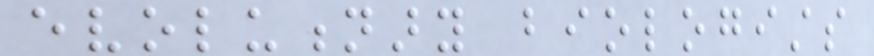evolutionary biologists
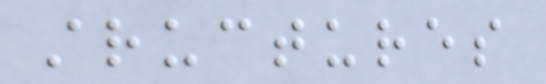structures
